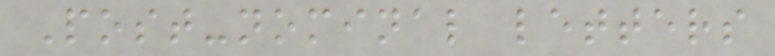Post-nominal letters
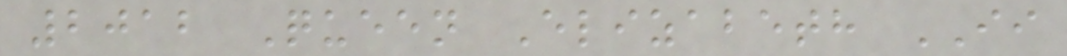2012 Queen Elizabeth II
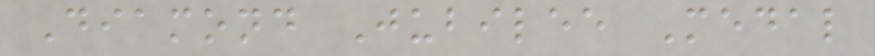Diamond Jubilee Medal
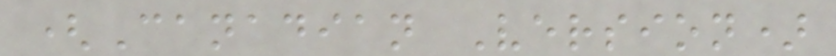(Canadian Version)
